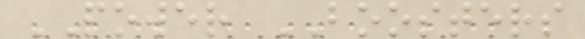POWER BOOSTERS
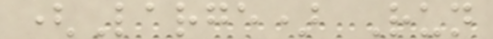(Large) Run
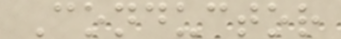Conductor
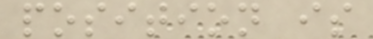position is
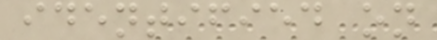identified on
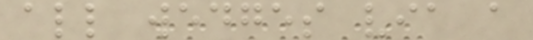all wedges via a
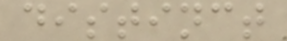distinct
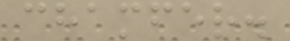chamfer.
